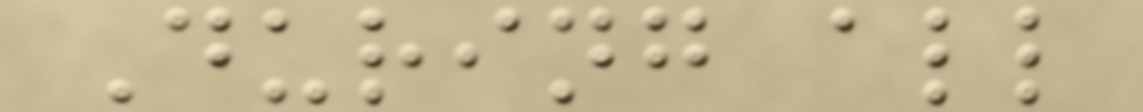During all
